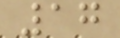17
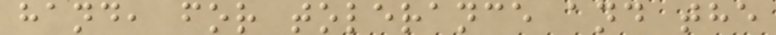hand, for tolerance and the
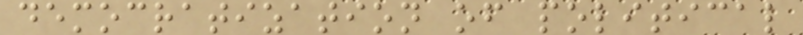democratization of political
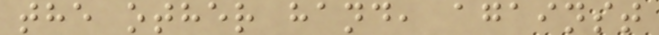the other hand, against
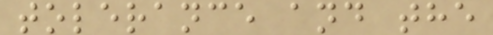tolerance and the
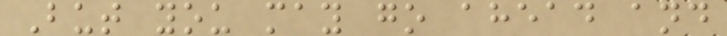But you may go ahead and
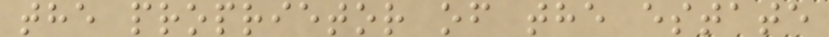the proprietor of the estate
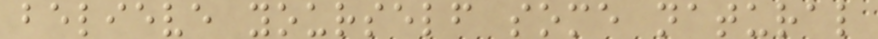believe yourself some natural
